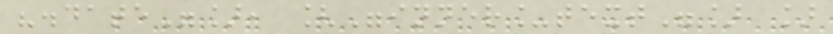".date"], ["inner_text"] ]
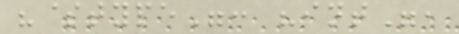"$type": "int",
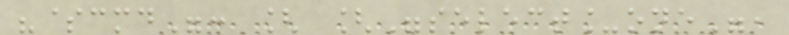"$cmd": [ ["select_one",
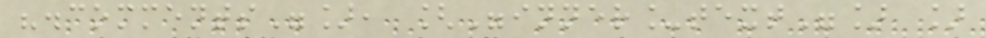".comments"], ["inner_text"] ]
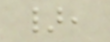},
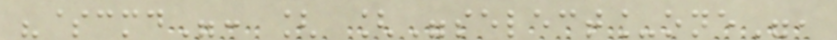"$cmd": [ ["select_one",
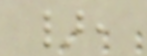},
